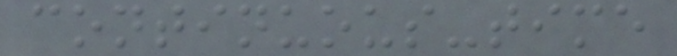continuous-time
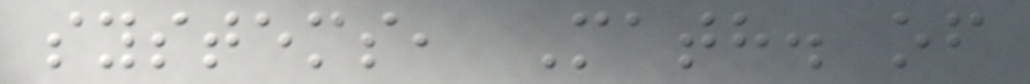systems, Math. of
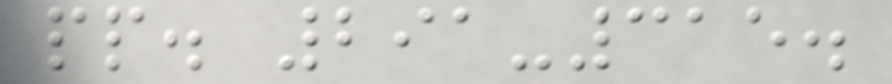pp. 291-315.
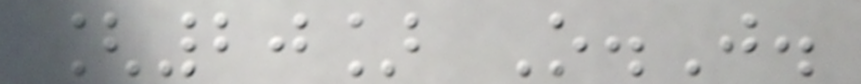[20] O.J.
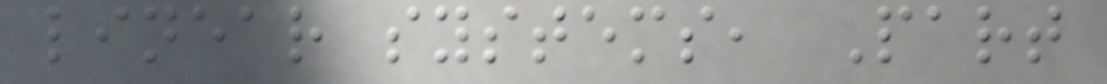linear systems, Part
